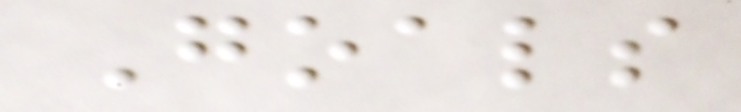Goals
